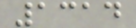1314
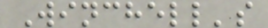Winchell's
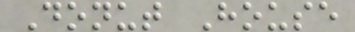Donut House
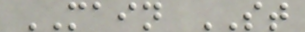MAIN ST
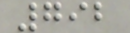792
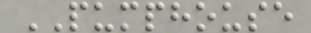PUMPHOUSE
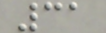31
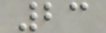23
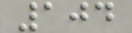104
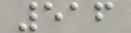516
